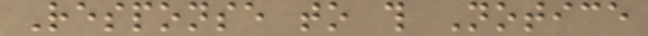Response to this Notice
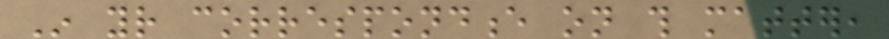In your correspondence on this matter,
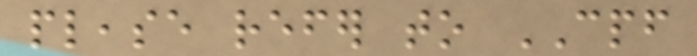please refer to CPF
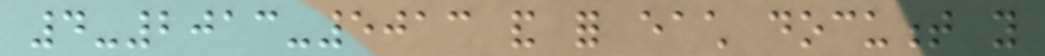4-2013-5013 and for each document you
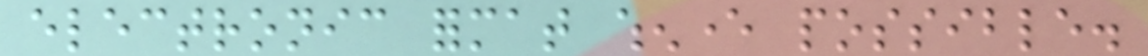electronic format whenever possible.
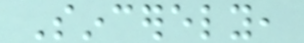Sincerely,
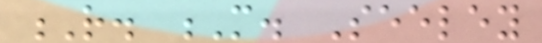R. M. Seeley
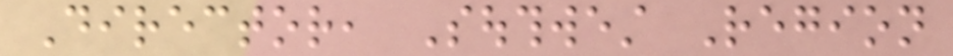Director, Southwest Region
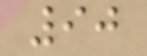90
